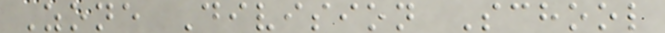Zone Division School
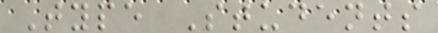Type Students
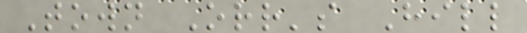Town Orr's Hill
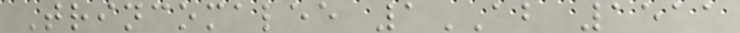Trincomalee 1AB 1511
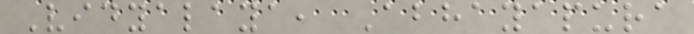Vidyalaya, Abhayapura
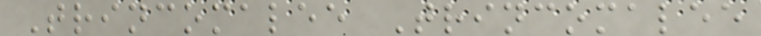Trincomalee Trincomalee
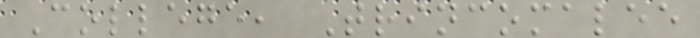College, Trincomalee
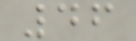46
